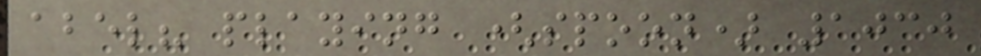abel? playing (spoon) 1030
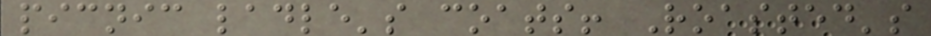picnic ladle's coats! Roasted's
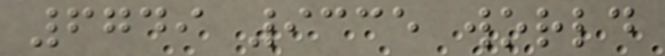6749 9335 world
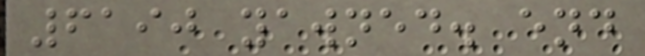6190 yawned. end
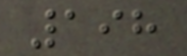198
